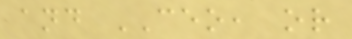and CEO, or
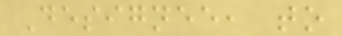Designee, to
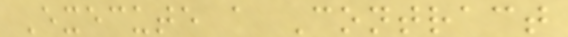Execute a Contract
